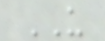US
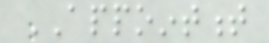APPOINTMENT
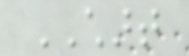CHART
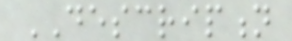DESCRIPTION
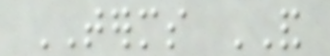TERMS AND
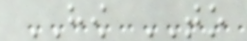HOW TO
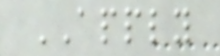APPLY
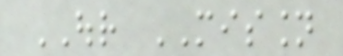OUR MISSION
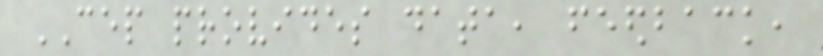CEP provides data, feedback,
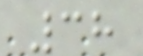38
